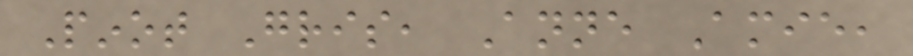Pinot Gris, Anne Amie,
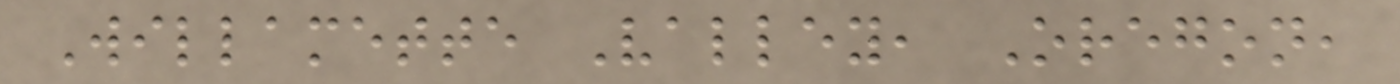Willamette Valley, Oregon,
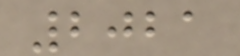2021
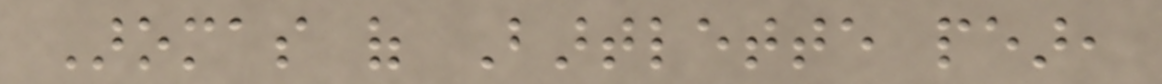Aromas of Bartlette pear,
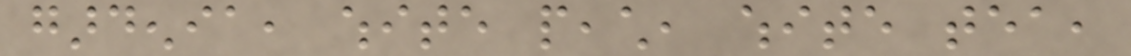gardenia, white peach, white tea,
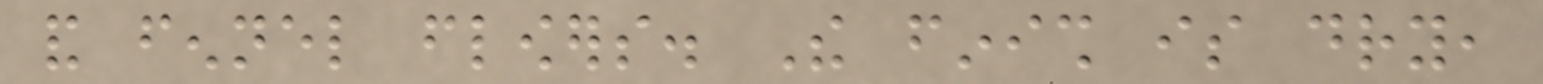and fennel flowers. The finish is dry,
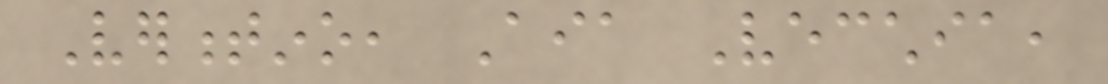Vermentino, Aia Vecchia,
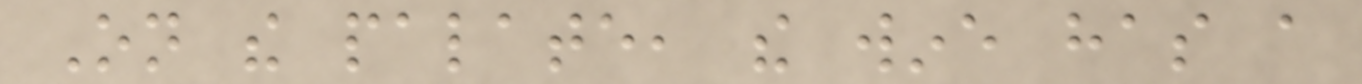On the palate, the wine has a
